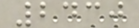2430
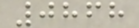0868
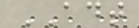ADT
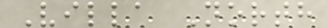Villa North
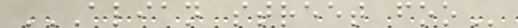ALIAN STREET FOO
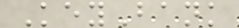KeyBank
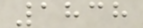1838
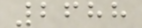2688
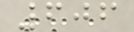606
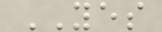YES
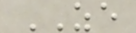ZE
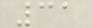31
